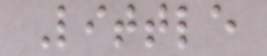Little
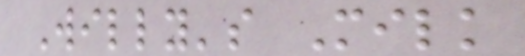Willy's Milk
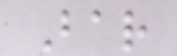Bar
